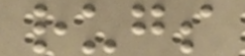rugs
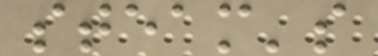steam's
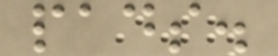pads.
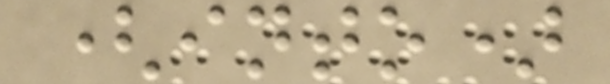(into)
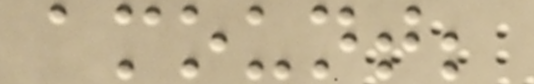amount;
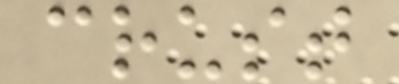crust
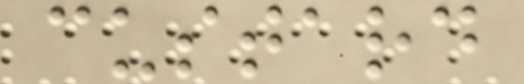custard
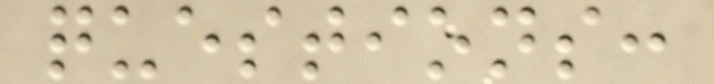questions:
